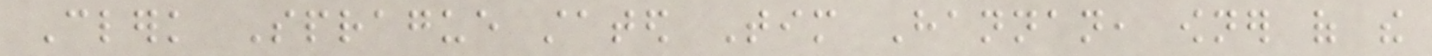Clerk Sprague stated Tim Hannan, owner of the
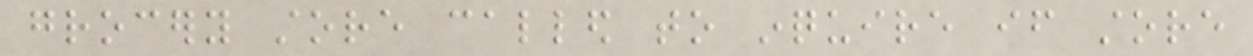grocery store called to inquire if store
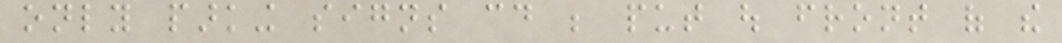only parking signs could be put out front of the
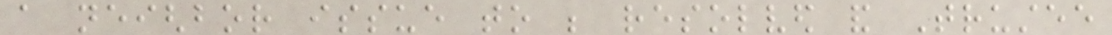a neighbor issue to be resolved and Trustee
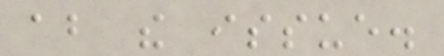about the issue.
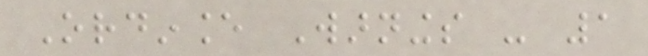Ordinance Warnings - 1
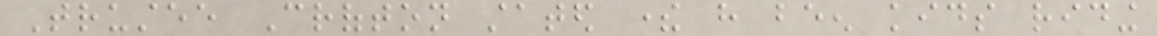Trustee Crofton stated there have been kids riding
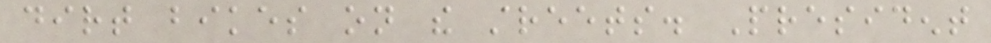dirt bikes on the streets. President
